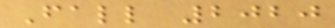Fall 2020
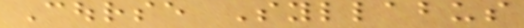Course Syllabus
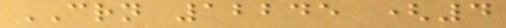CRN 12245 (4
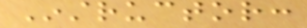Instructor:
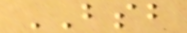BSB
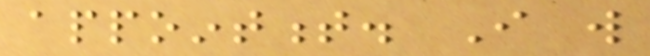appointment. I will
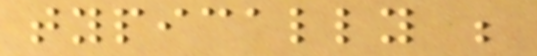typically be
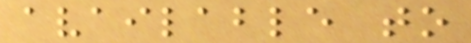available to
